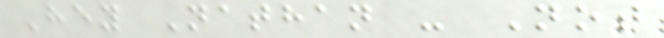Hey Nathan - Not
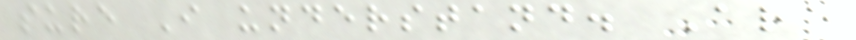sure I understand. Are
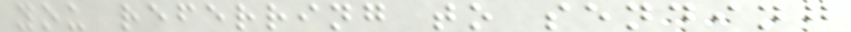you referring to sending
